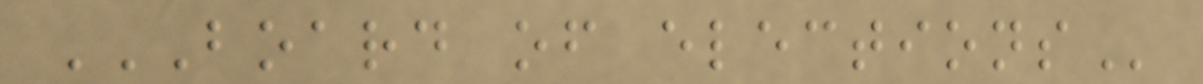BOARD OF ELECTIONS
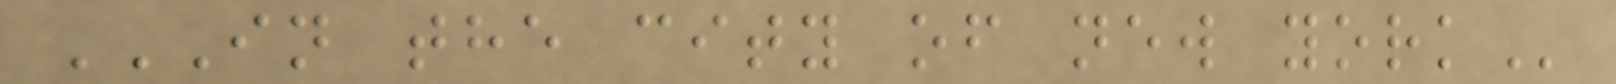IN THE CITY OF NEW YORK
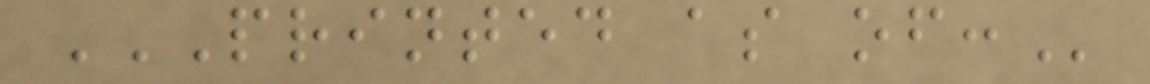PRINTED AS OF:
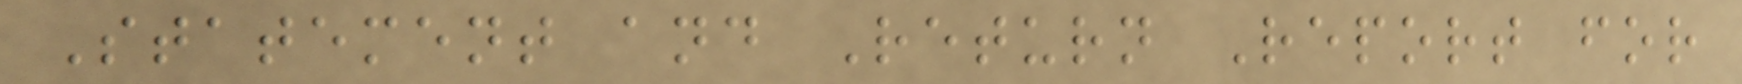Statement and Return Report for
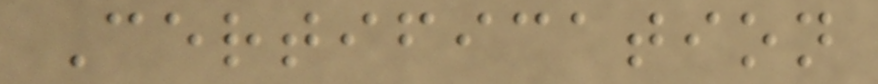Certification
